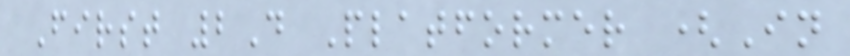First 2D Platformer (In
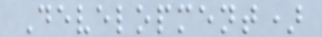Development)
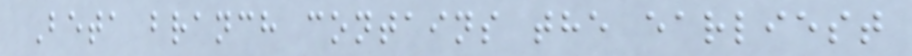Beta branch contains the earliest
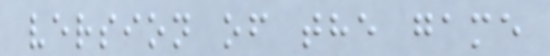version of the game
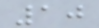10
